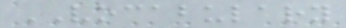VOCABULARY
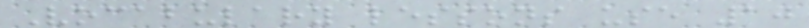Vocabulary lessons use 10
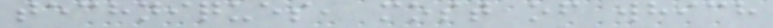techniques, most of which
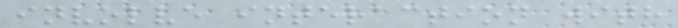involve interaction with
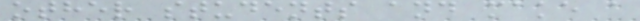other students and make a
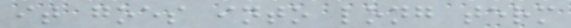it goes into long term
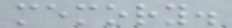memory.
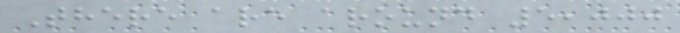There are around 5,000
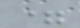=
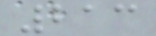213
